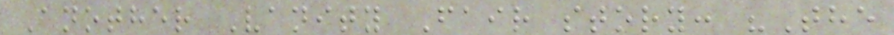Another Vanity Fair story: "The
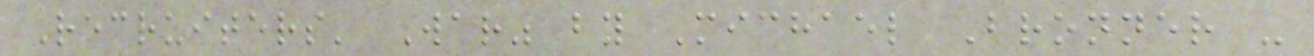Recruiters' War" by Michael Bronner -
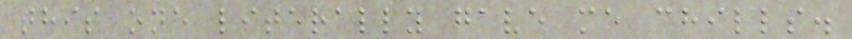this one literally gave me chills.
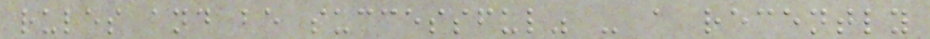rules and be successful" - a recently
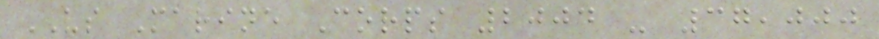US Marine Corps 2004 - 37,000
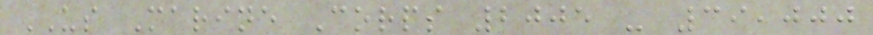US Marine Corps 2005 - 39,000
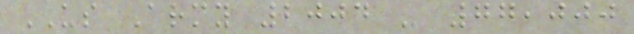US Army 2004 - 77,000
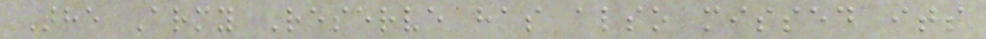The Army Reserve has also missed its
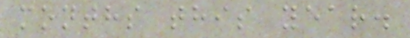months this year.
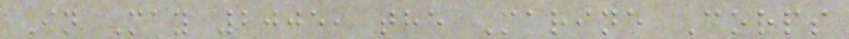In May 2005, the Marine Corps
